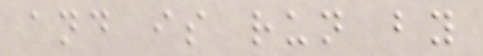and is run by
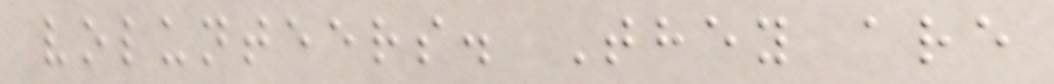volunteers. They are
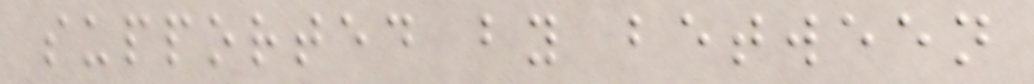supported by between
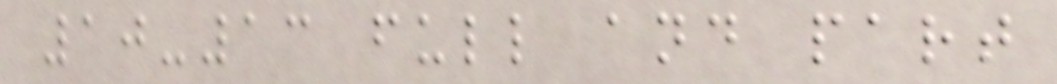10-13 full and part
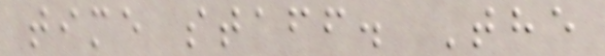time staff. The
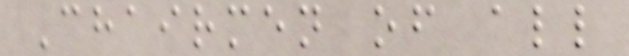Chairmen of all
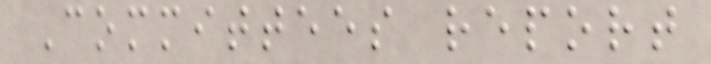Committees report
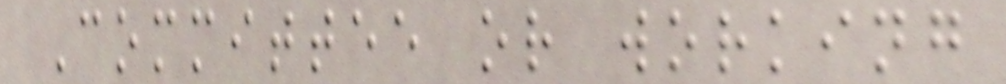Committee or working
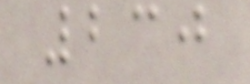230
